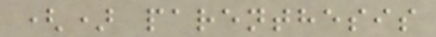() parenthesis
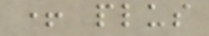+ plus
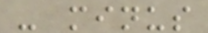- minus
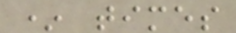* times
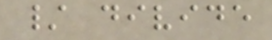/ divide
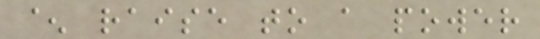^ raise to a power
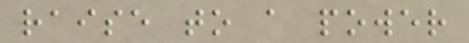raise to a power
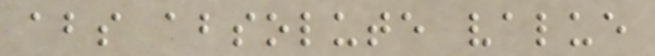abs absolute value
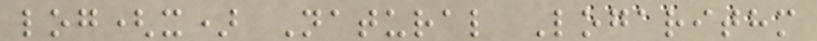log(x) Natural Logarithm
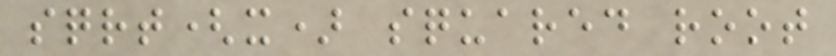sqrt(x) squared root
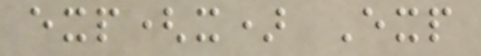exp(x) Exp
